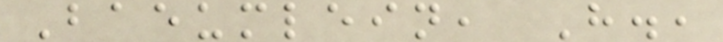Baeumlein, H.,
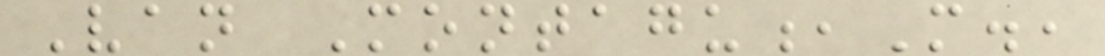Van Montagu,M.,
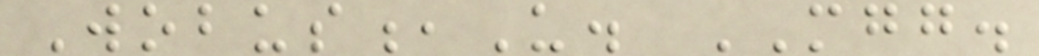Wobus,U. MGG.
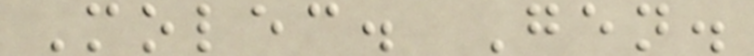Molec. Gen.
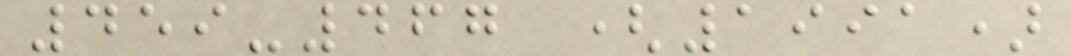459-467 (1991)
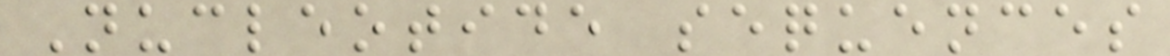Nucleotide sequences
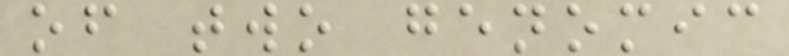of two genomic
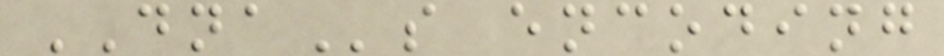DNAs encoding
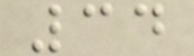34
